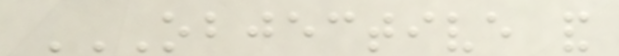OBJECTIVE AND
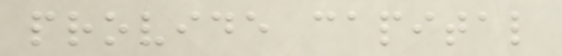provide capital
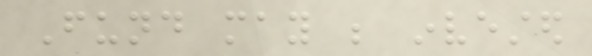Fund may be invested
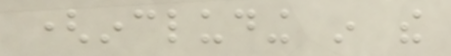(including in the
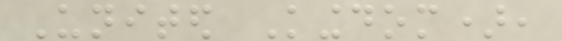United Kingdom),
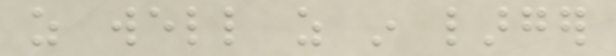as well as in larger
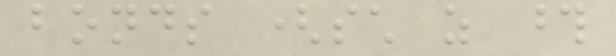bonds (such as those
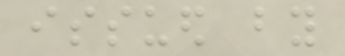issued by
